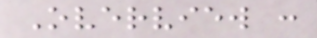Overview :
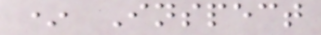* Inspect
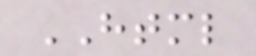HTML
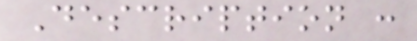Description :
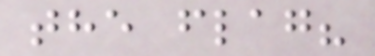the flag?
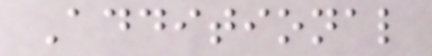Additional
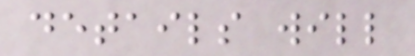details will
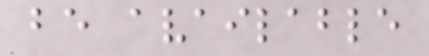be available
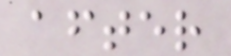after
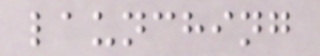launching
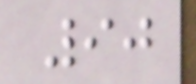90
